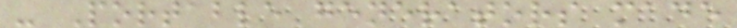- Portable generators made
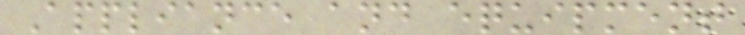Appliance and equipment
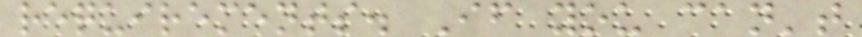requirements. If you can't
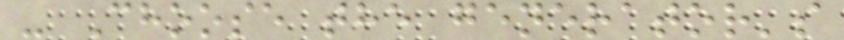- Choose the generator's
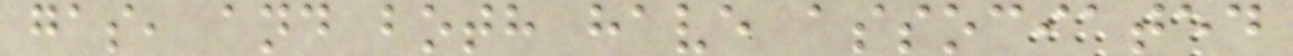gas, and both have associated
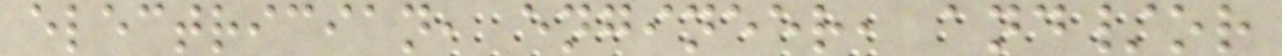electrician, engineer, and/or
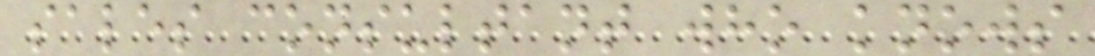sales consultant who knows
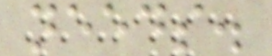needs.
